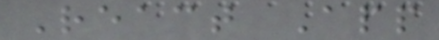React App
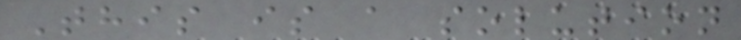This is a solution
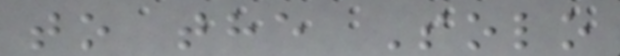to the Solo
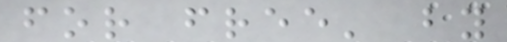for free' by
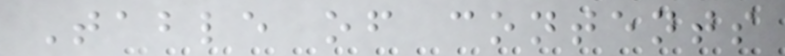Table of contents
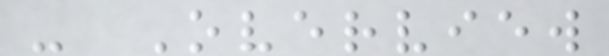- Overview
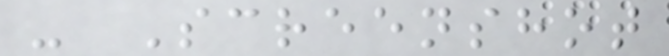- Screenshot
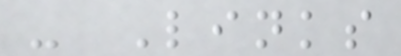- Links
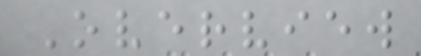Overview
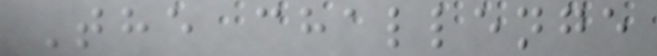The challenge
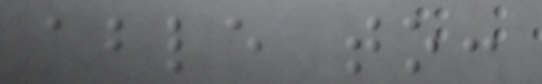able to:
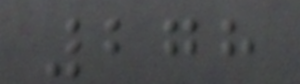278
